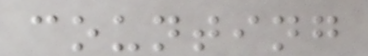counting
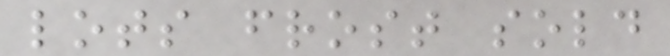lots frost sold
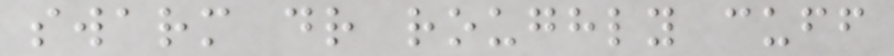swarm dr roughly cuff
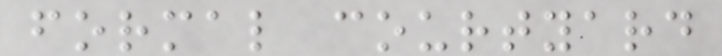formal courtyard
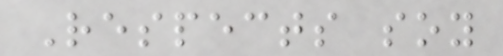Respects soy
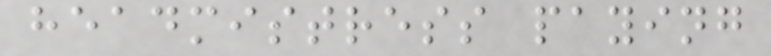headmistress paying
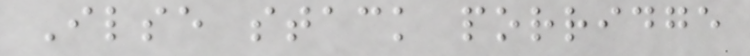Ilse stack porridge
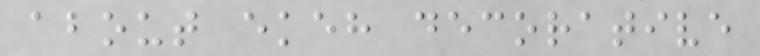about ekeh decorative
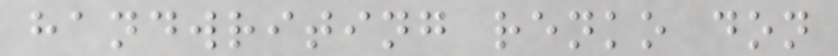handwriting renko don
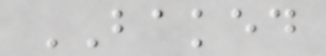BAKED
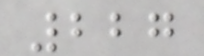227
